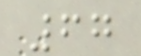67
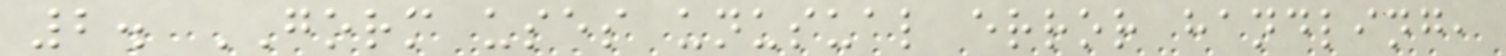2. GORM uses unusual error handling,
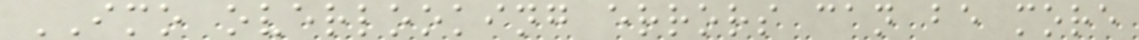IMO overlooking errors can be more
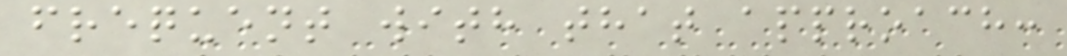frequent with that approach:
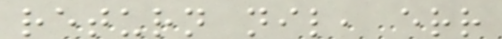return nil, err
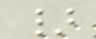}
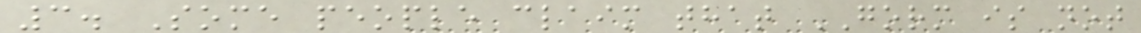3. Some people claim that GORM is not
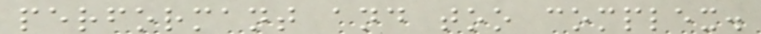performant and too complex.
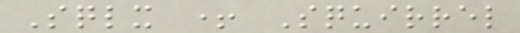Sqlx + Squirrel
